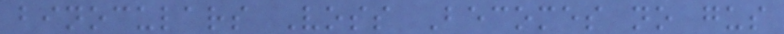binoculars Voss Becomes no gus
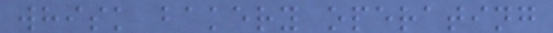whisk bakery operating
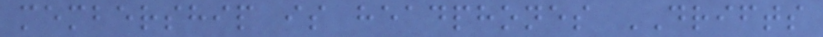membership is headphones DRIFTS
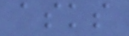asks
